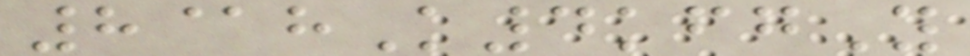8@hK4kfgY
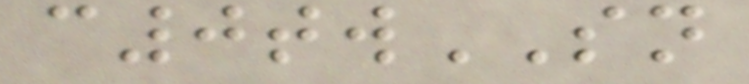c0twSN
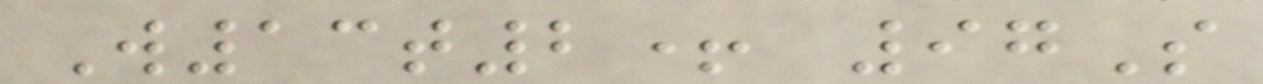W13t2+ 97S
